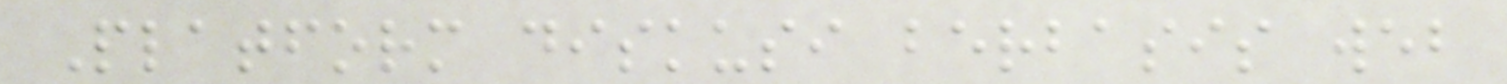Platform diskusi berbasis web
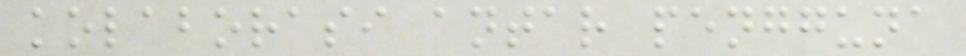kolaborasi antar pengguna
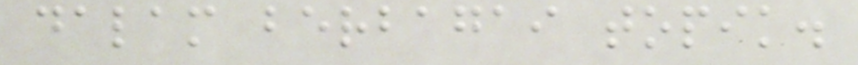dalam berbagai topik.
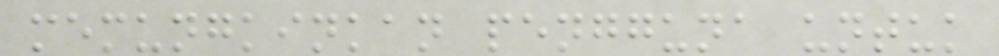memungkinkan pengguna untuk
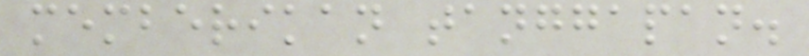memberikan tanggapan.
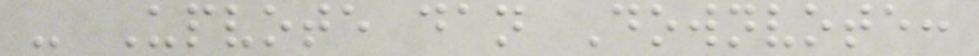- Upvote dan Downvote:
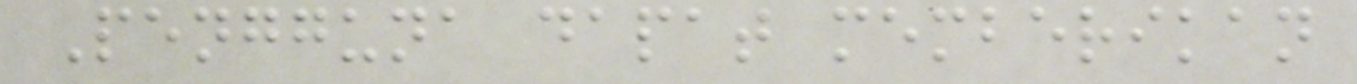Pengguna dapat memberikan
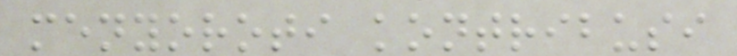menyoroti kontribusi
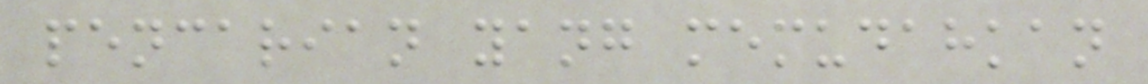pencarian yang memudahkan
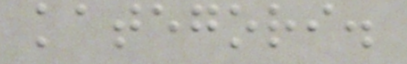kategori.
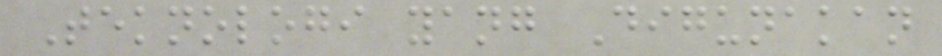Teknologi yang Digunakan
